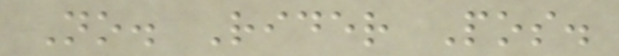No. Rider Pos.
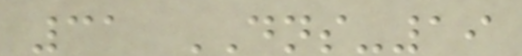31 DNS-19
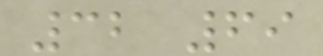32 69
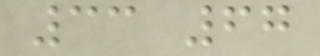33 67
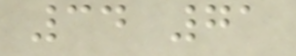34 71
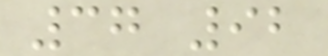37 92
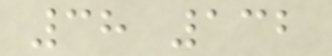38 132
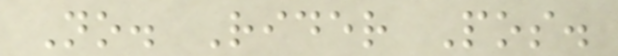No. Rider Pos.
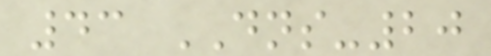43 DNS-20
